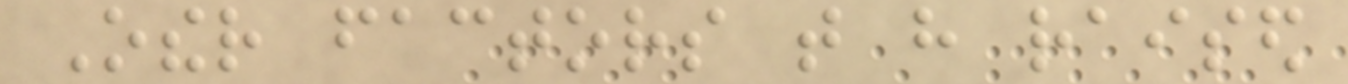Other factors that have raised
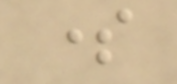some
